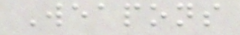Weapons
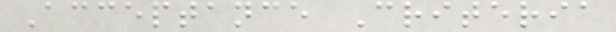Acceptance Criteria
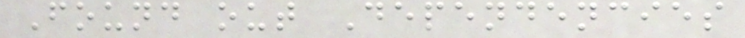Found out Dependencies
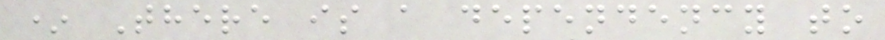* There is a dependency to
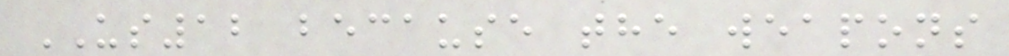US12 because the weapons
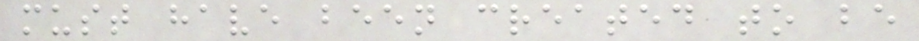must have been created to be
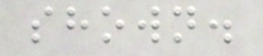shown.
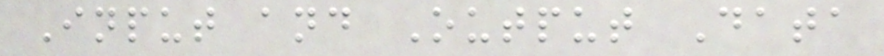Input and Output Data
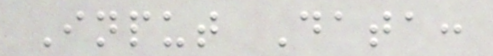Input Data:
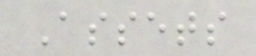Assets
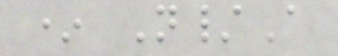* N/A
